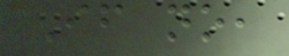If no,
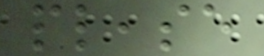please
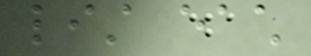list each
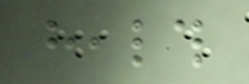health
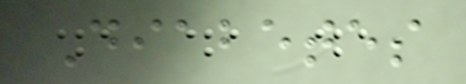Diabetes
